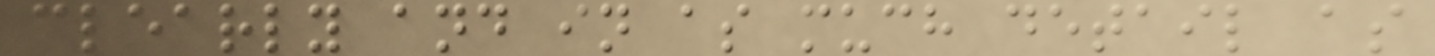clearly and in as much detail as
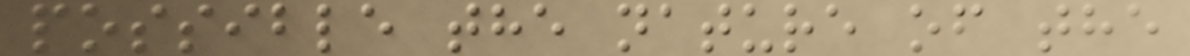possible the nature of the
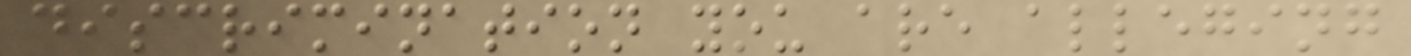discrimination you are alleging
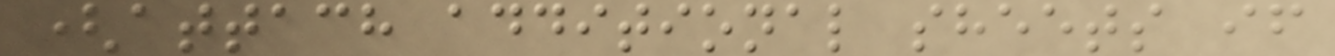(attach additional sheets if
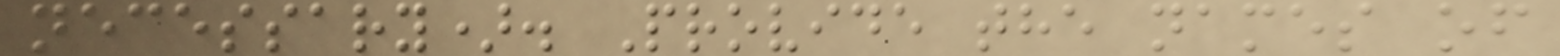necessary). Provide the names of
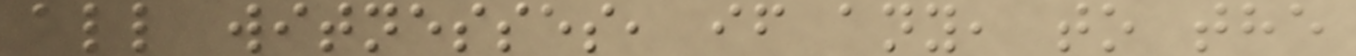all witnesses, if any, to the
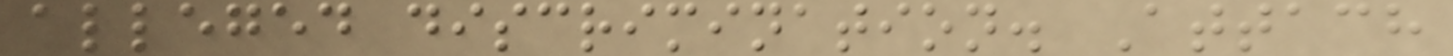alleged discrimination. Attach
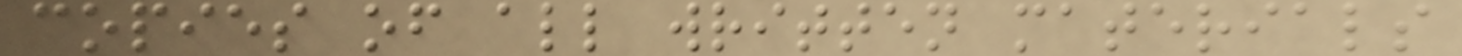copies of all written materials
